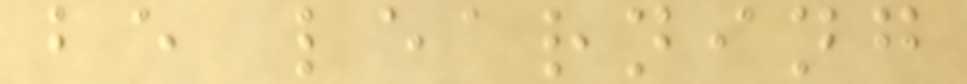be learning
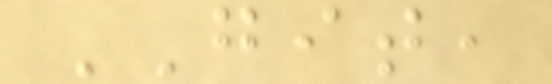GIT,
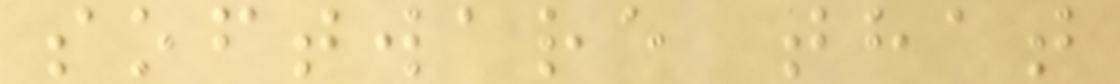software that
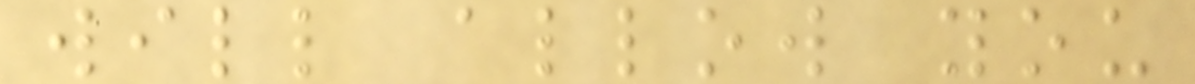will allow you
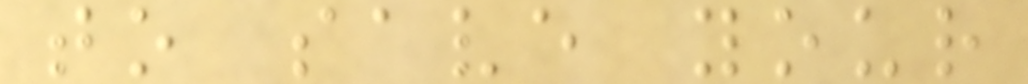to save your
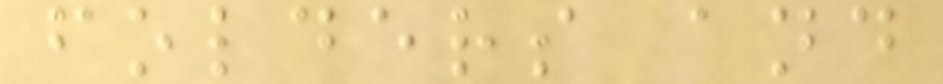folders and
